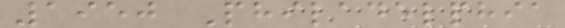1950 Philadelphia
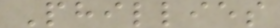Phillies
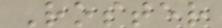Roster
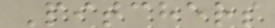Pitchers
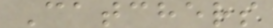Catchers
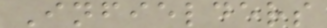Infielders
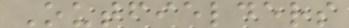Outfielders
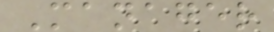Manager
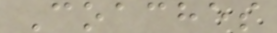Coaches
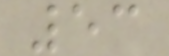53
